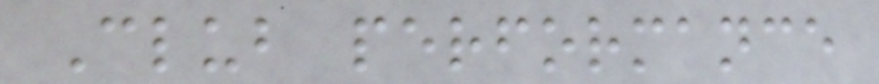Club performance
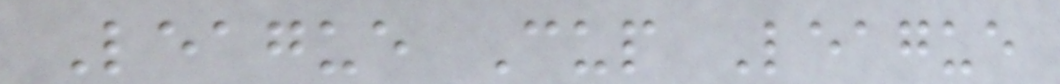League Cup League
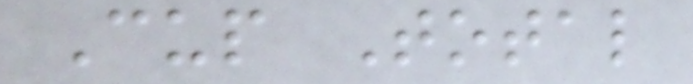Cup Total
